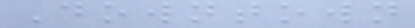Downtown
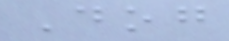Dog
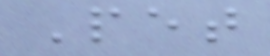Pet
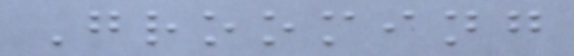Grooming
